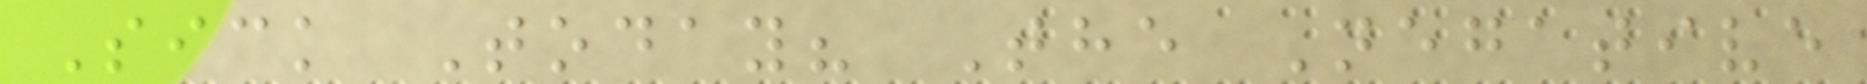Sick Today? The Negative
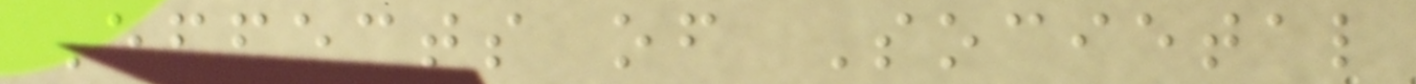Effects of Societal
